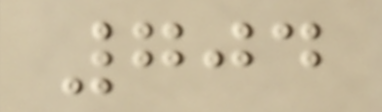704
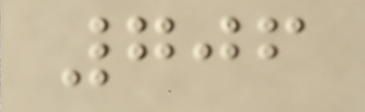706
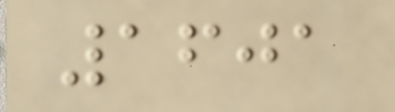1601
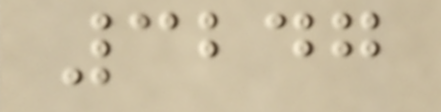3247
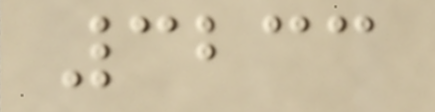3233
